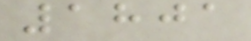1801
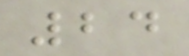24
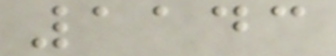1143
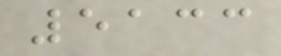5133
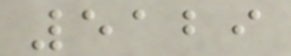5129
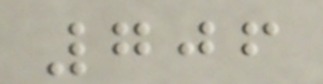706
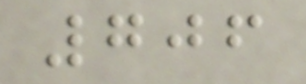706
